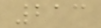213
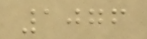1076
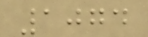1074
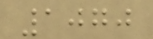1070
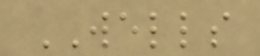WELLS
